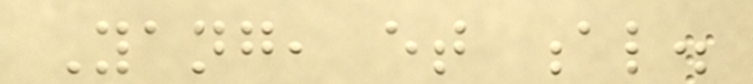Yang, et al.
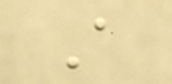A
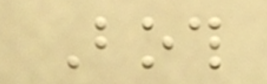Both
